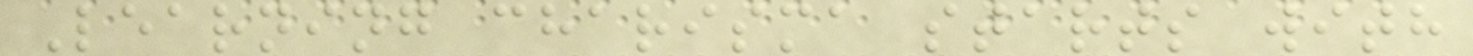Learning charisma starts with
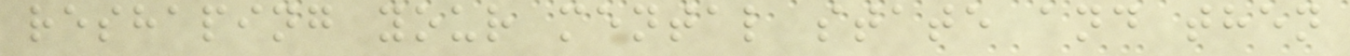reshaping your mental state and then
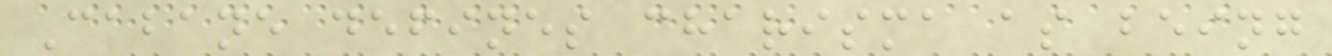Cabane defines charisma as being
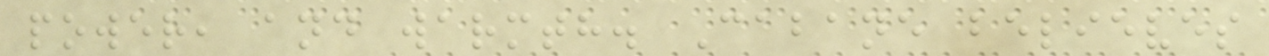power, and warmth. Cabane believes
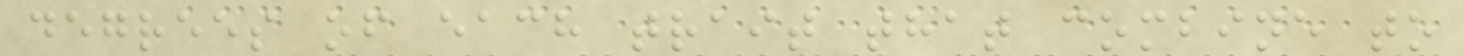degrees of each trait that combine to
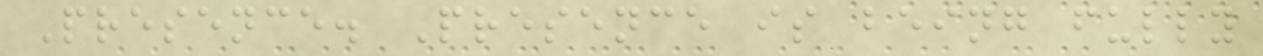Presence. Presence is being fully
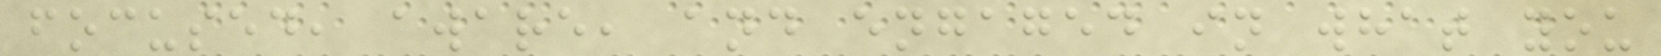focused, aware, and engaged in what you
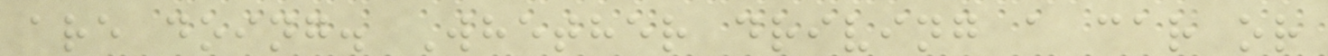are doing. Whether driving a car or
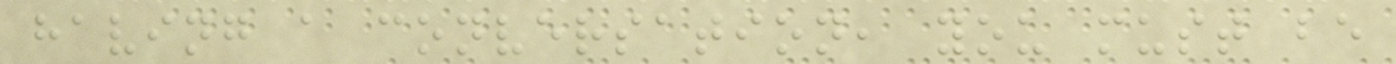having a conversation, you must be
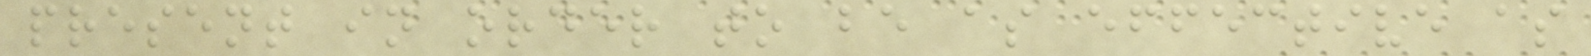present in order to be as effective as
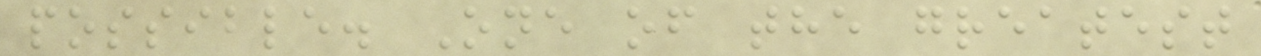possible. One of the greatest
